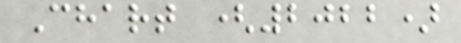Chart (2022)
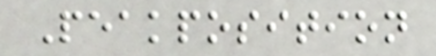Peakposition
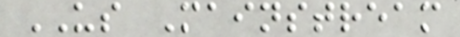US Mainstream
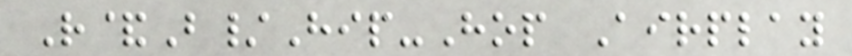R&B/Hip-Hop Airplay
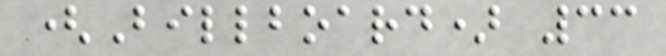(Billboard) 33
